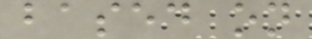based on
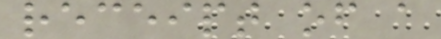receipt of a
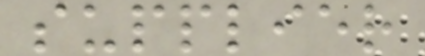supplier
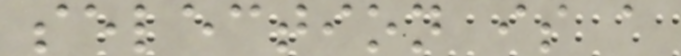selection is a
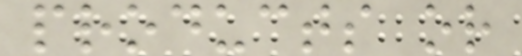products or
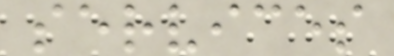services
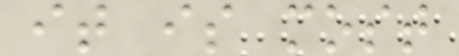it is most
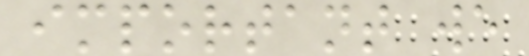important we
